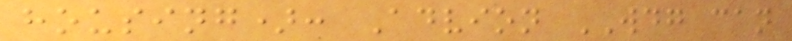housing): Advion WDG can
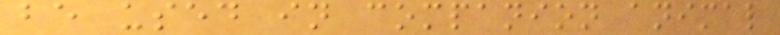be used in companion animal
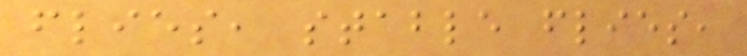flies, stable flies,
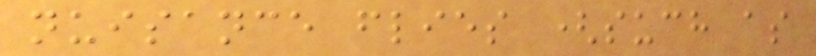nuisance flies (such as
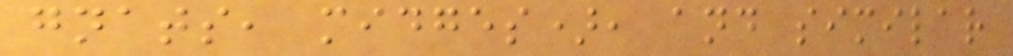gnats, midges), and similar
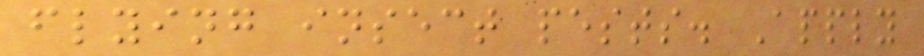flying insect pests. Apply
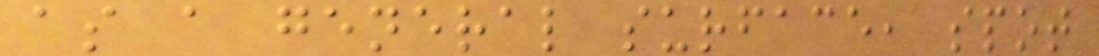as a general surface, spot
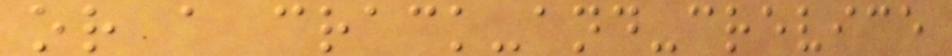or a crack-and-crevice
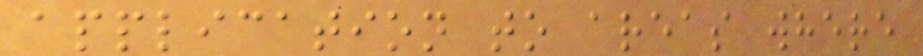application to areas where
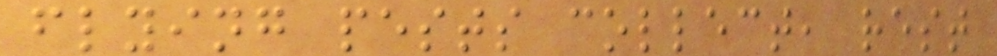flying pests collect, rest
